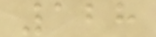128
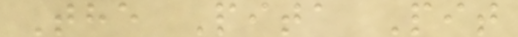The Pita Pit
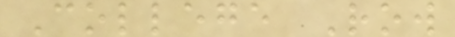College Row
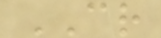CR
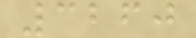3260
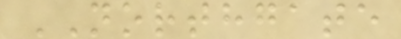NORTHGATE
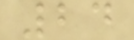24
